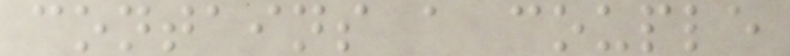contains a couple
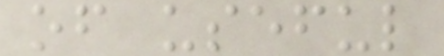of useful
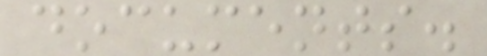documents.
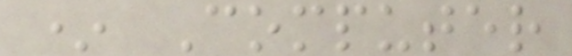* Computer
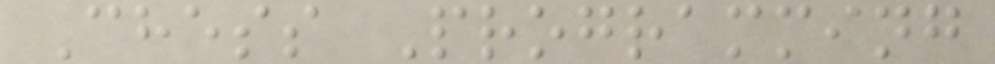Chess Programming
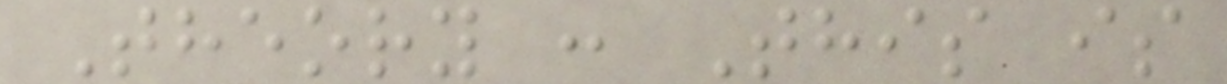Theory : This is
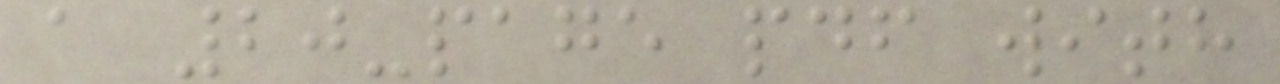a 20-page pdf with
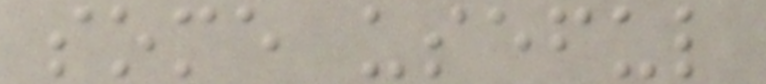some useful
